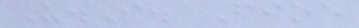U.S. Fire
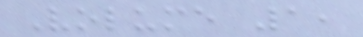Volume 1,
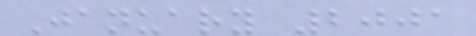January 2001
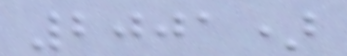2001)
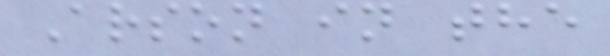Arson in the
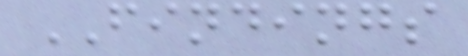FINDINGS
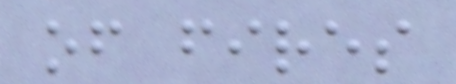of fires
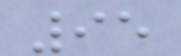95
